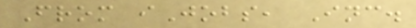From iJobs, Inc.
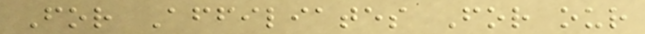For Affiliates For our
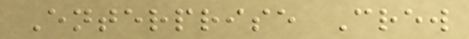Enterprise Crew
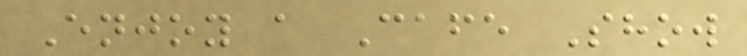Enjoy a Cafe Show
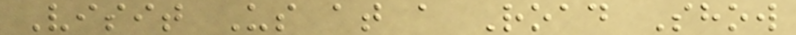Visit Us at a Road Show
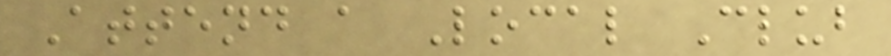Attend a Local Club
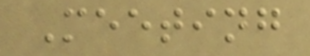Meeting
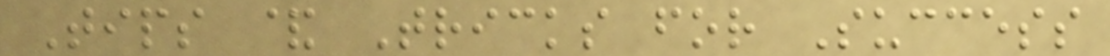Tips & Tricks for Success
